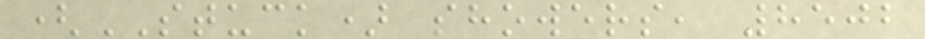(STUCK) showers, 8502
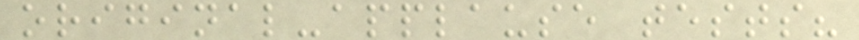original-applause tests?
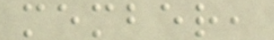member,
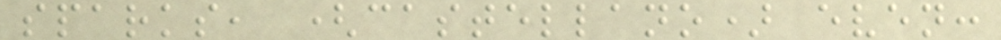sparks, (castellano) even:
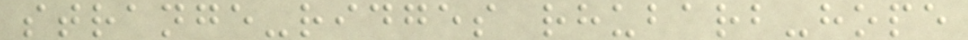strange-ridges rhubarb-hope
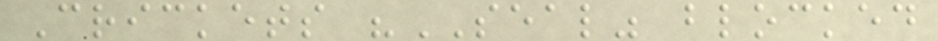Crickets "SEAL" blocked
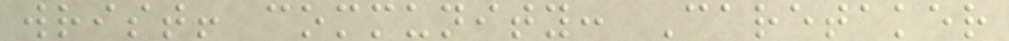wrist! community: Caretaker
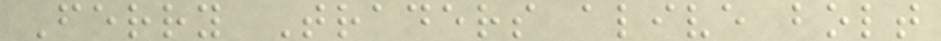Ferry Traders alive bolt
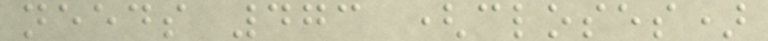needs 473 (closes)
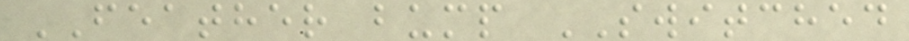FEATHER bump SWITCHED
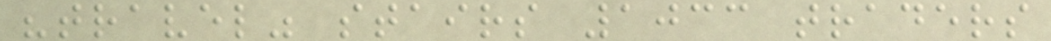"travel" stairs 1033 traders
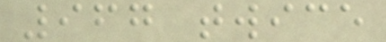967 twice
